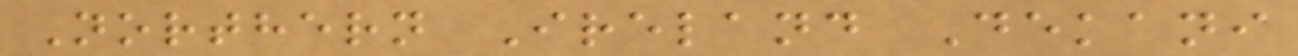Northern Ireland Dekani
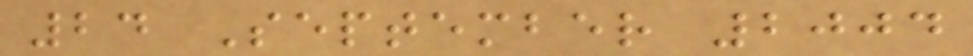24 September 2004
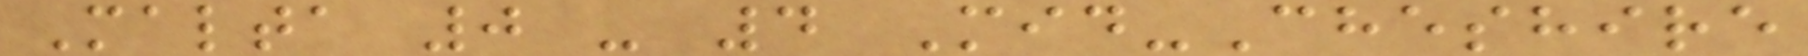Malta 0 - 4 Mid-Cheshire
